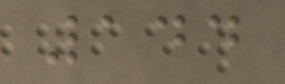144
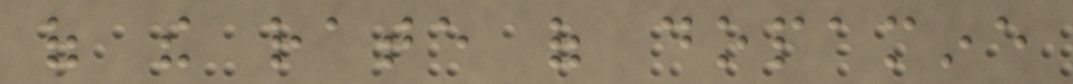of the rate of dopamine
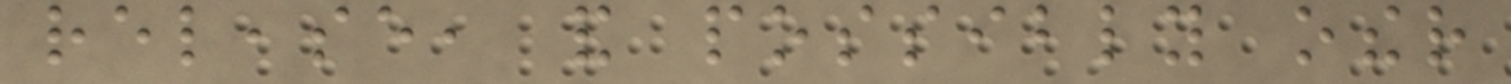release, and possibly other
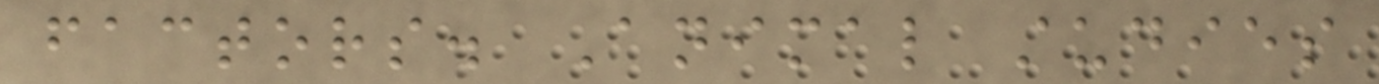factors. Animal studies
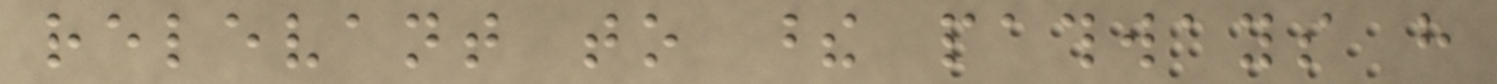relevant to these pathways have
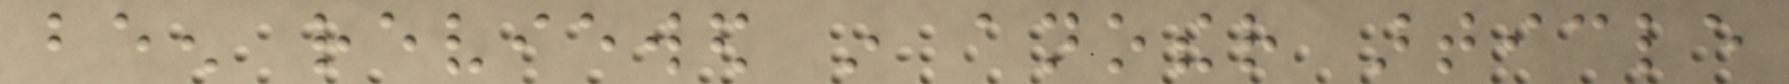been reviewed in another article
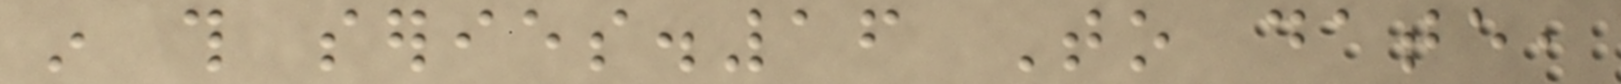in this series.16 To date,
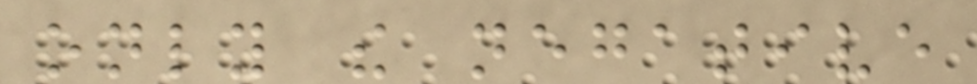only the negative
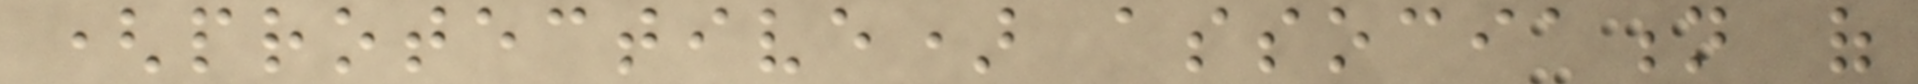(protective) association of
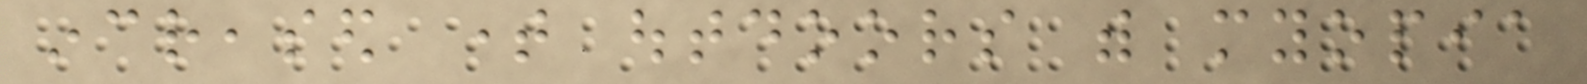increased time outdoors with myopia
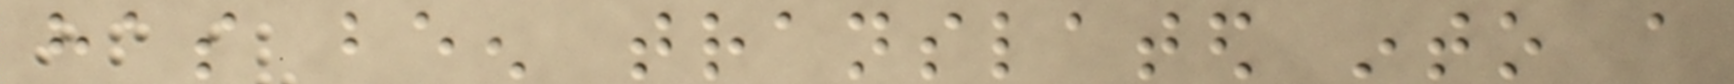has been translated into a
